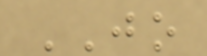JO
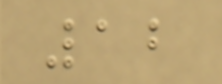12
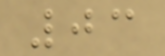03
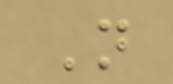N
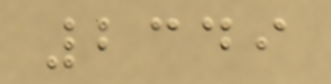2349
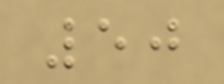50
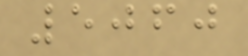5060
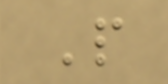P
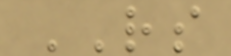RS
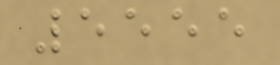5555
